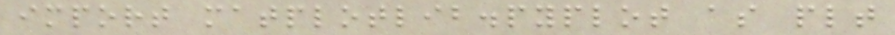import matplotlib.pyplot as plt
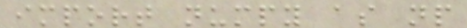import numpy as np
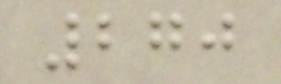270
